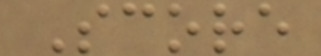Score
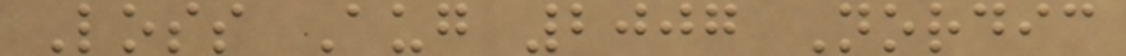Loss Aug 2007 Nordic
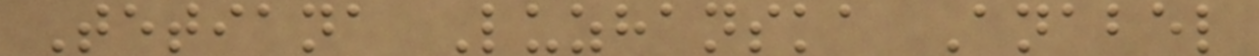Tetiana Luzhanska Anabel
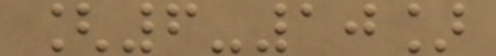[6-10]
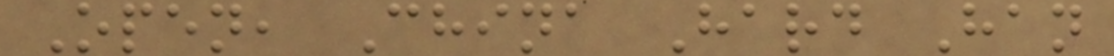Open, China Hard Han
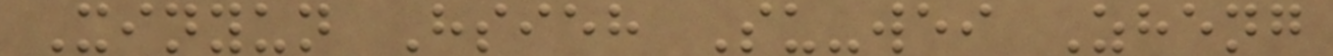Xinyun Hsieh Su-wei Zheng
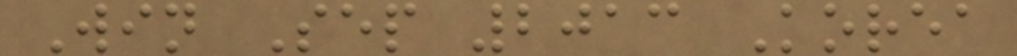Win Sep 2013 Korea
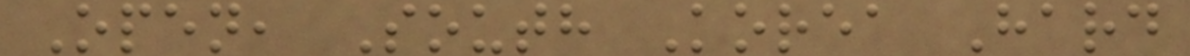Open, South Korea Hard
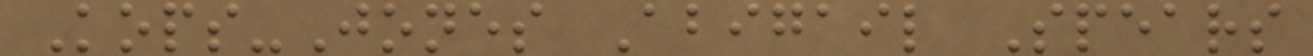Kops-Jones Abigail Spears
